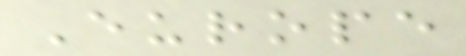Europe
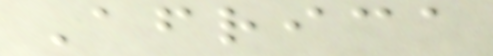Africa
